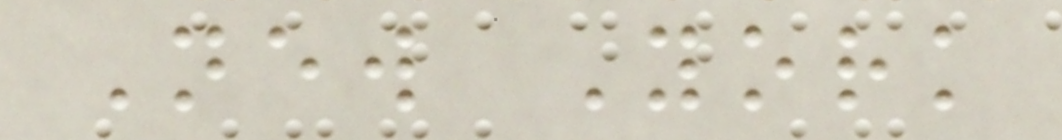New York
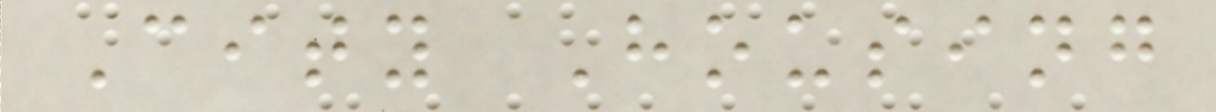City Housing
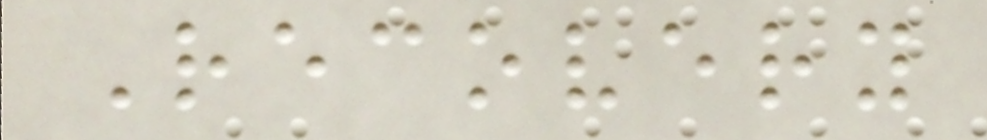Recovery
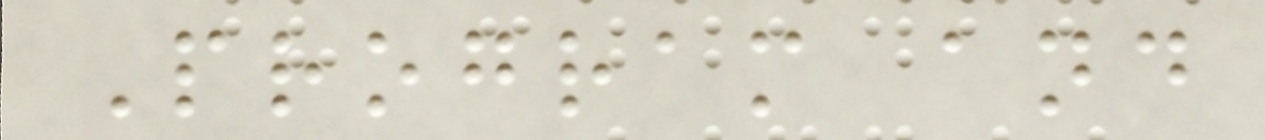Program and
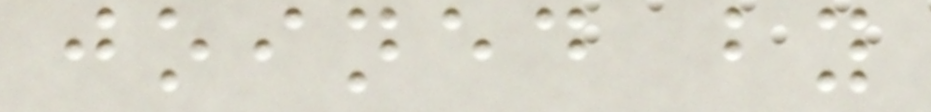joined by
